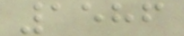1586
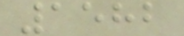1582
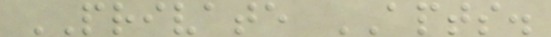PRIVATE APTS.
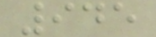945
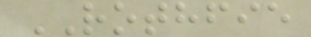ROTHFIE
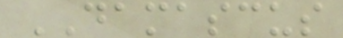DAMASCUS
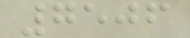7506
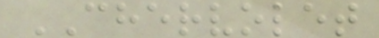CHERVOLET
